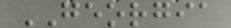GEORGIA
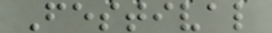Festival
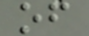of
